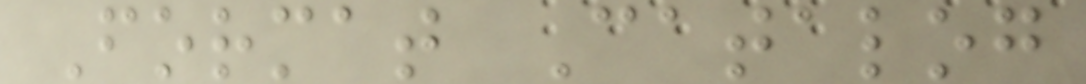Format Catalog
